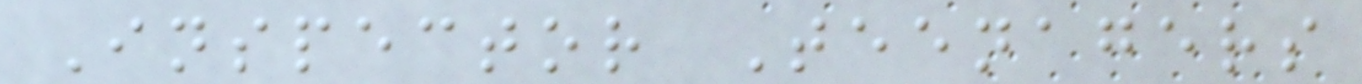Inspector Teenagers
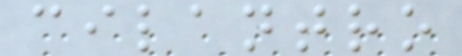cilantro
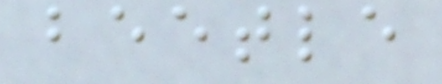beetle
